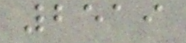2519
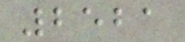2521
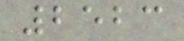2523
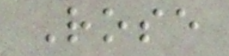Rose
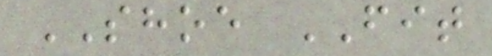SHOE FIT
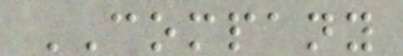COMPANY
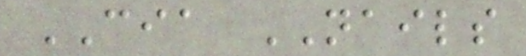CIA NAILS
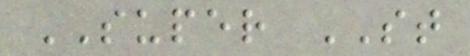SUPER ST
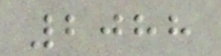2088
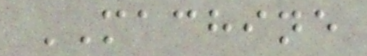MACHINE
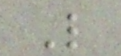L
